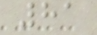81
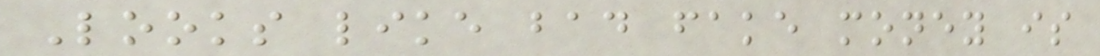Looks like bad fake money is
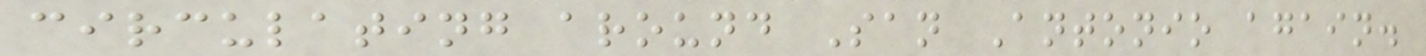circulating around San Antonio again.
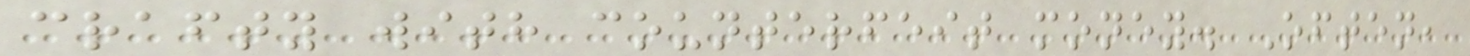crafty with counterfeit money. Often,
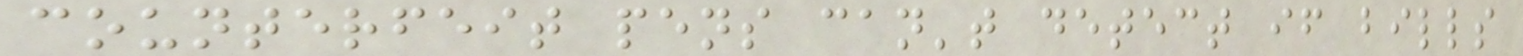counterfeit pens can't detect if bills
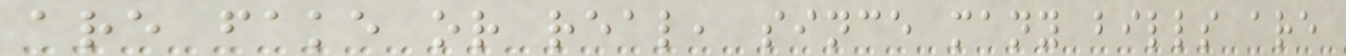are fake or real, since many bills are
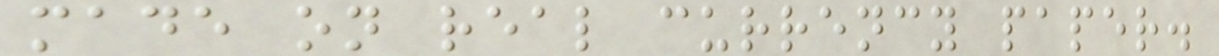made on real currency paper.
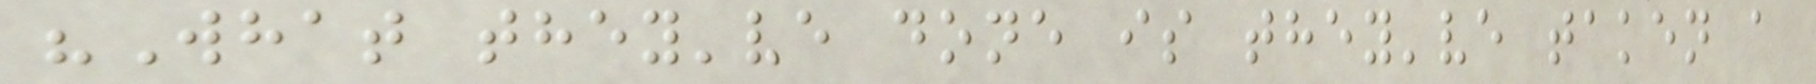"What they've done is they've taken a
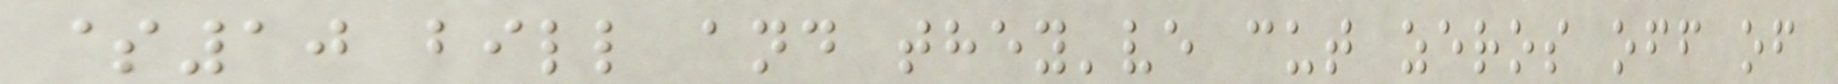$10 bill and they've cut zeros off of
